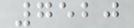7520
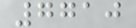7710
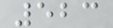523
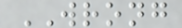WRONG
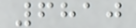6810
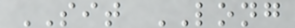SIT LONG
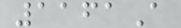1161A
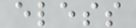eless
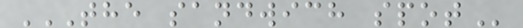THE SANDWICH SPOT
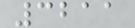3211
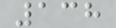138
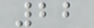22
